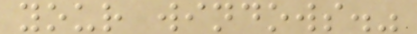your windows."
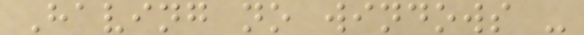Having no windows -
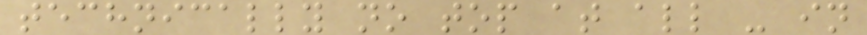technically no top at all - in
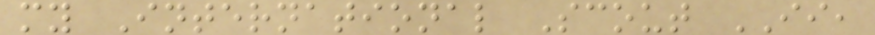my International Scout II,
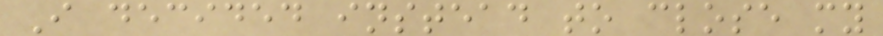I decided instead to close my
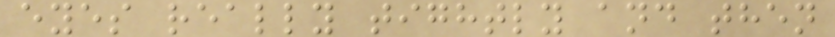eyes really tightly and then
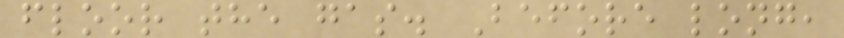floor the gas. Before long,
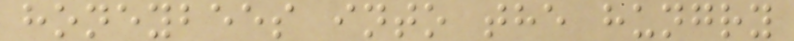honeybees into the hungry
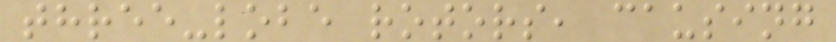three-lobe rotors, causing
